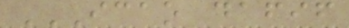ICAO DAFIF
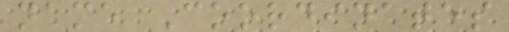name Coordinates
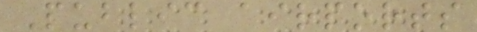Public airports
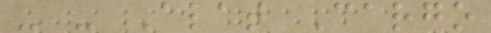- - Alat Cargo
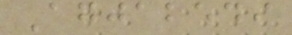Agjabedi
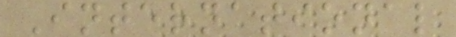International
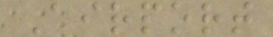Airport
